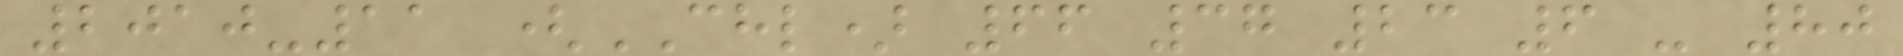2010-11 (CHL) 66 37 23 6 - 80
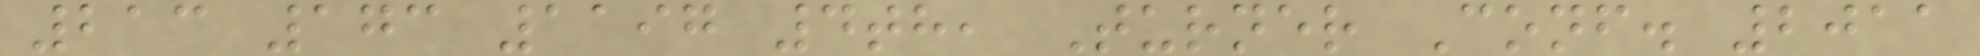213 173 1197 4th, Turner Conf. 2011
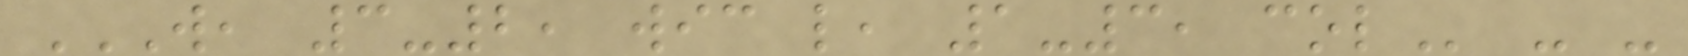W, 3-2, WIC L, 1-3, COL - -
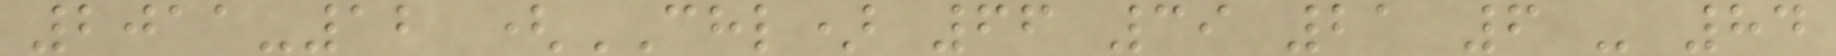2011-12 (CHL) 66 39 21 6 - 84
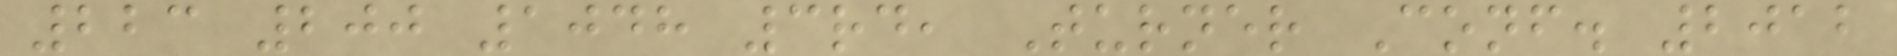223 200 1048 3rd, Turner Conf. 2012
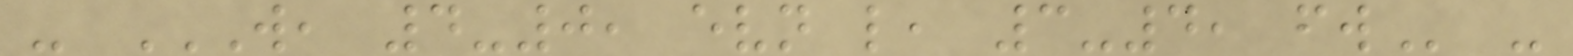- W, 4-0, EVN L, 3-4, FW -
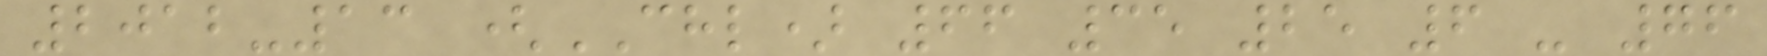2012-13 (CHL) 66 35 25 6 - 76
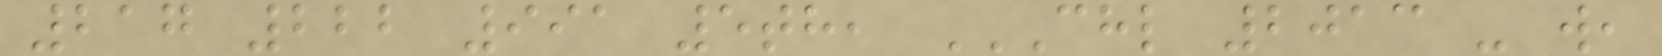217 222 991 5th, CHL 2013 - W,
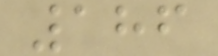186
